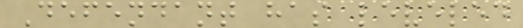Defendant has leveled
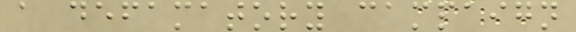a defamatory campaign
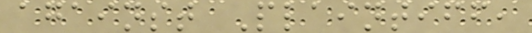against Plaintiff,
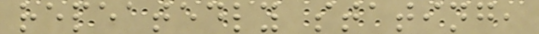repeatedly stating,
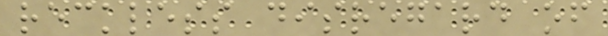reckless disregard of
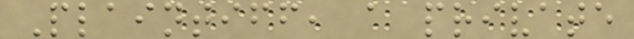Plaintiff, a private
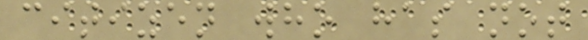citizen who has not
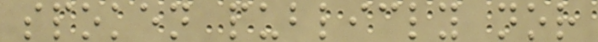spoken publicly nor
